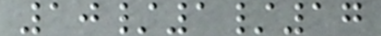10/1/17
